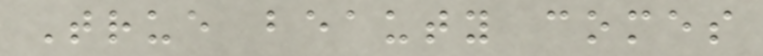True beauty comes
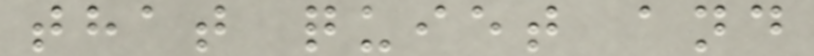that quiet and
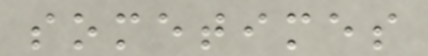sometimes
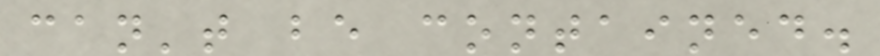can't be contained.
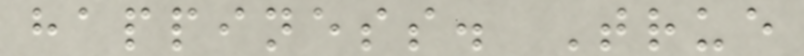happiness. True
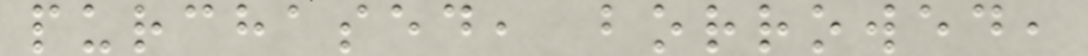purchased, borrowed,
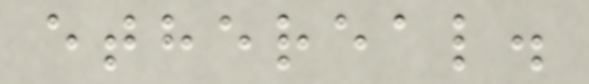ethereal.
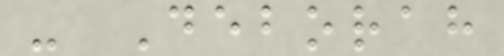- Deborah
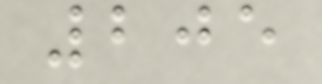205
